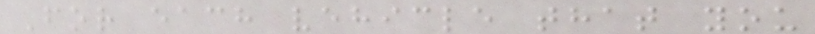For each vehicle that you
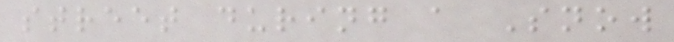street during a Snow
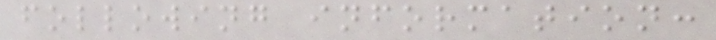following information:
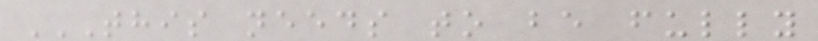THIS NEEDS TO BE FULLY
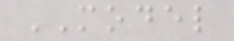MODEL
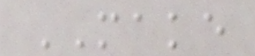MAKE
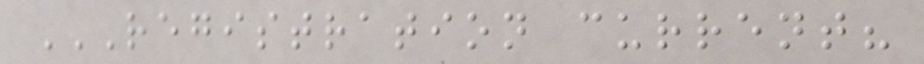REGISTRATION CURRENT?
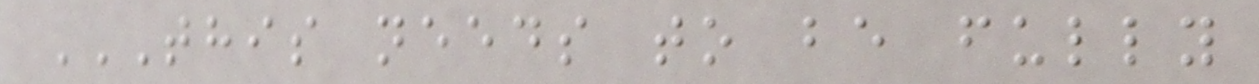THIS NEEDS TO BE FULLY
